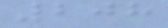208
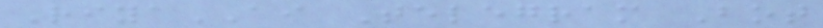RiyaAI Telegram Bot
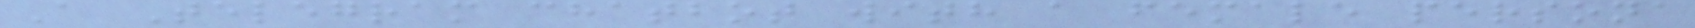A Telegram chatbot with a female persona
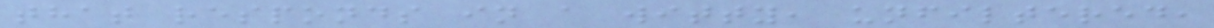that responds in a witty, unfiltered,
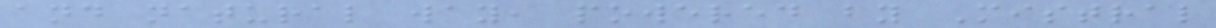and natural way, powered by Mistral
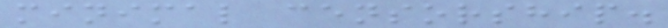minimal censorship.
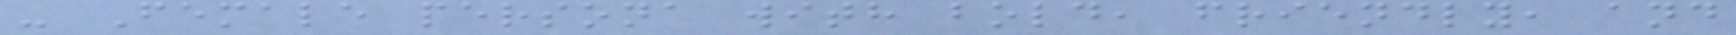- Female persona with bold, friendly, and
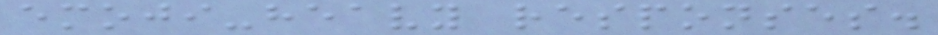emoji-heavy responses.
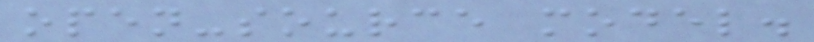open-source model.
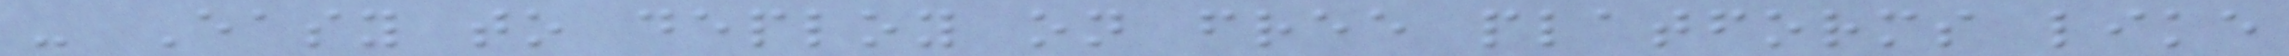- Easy to deploy on free platforms like
